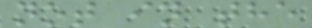not in the
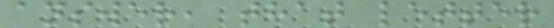answer, that letter
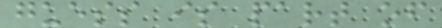guess is part of
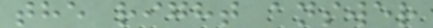the right answer
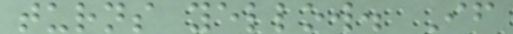turns yellow. If
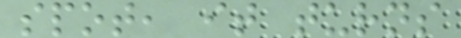spot, it turns
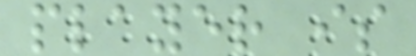player is
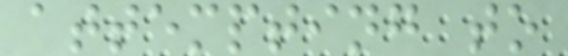attempting to
